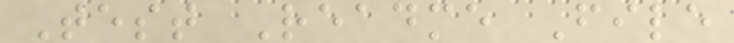Test Readme File
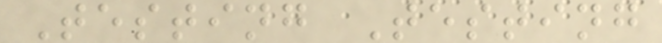Testing Testing
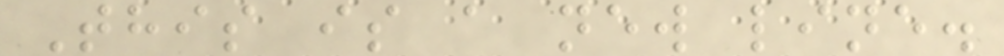This is a new line.
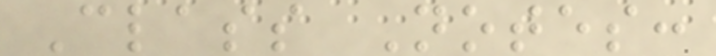Class Notes:
